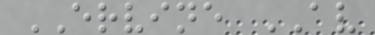ERVINE AV
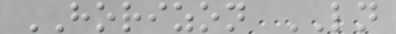HORIZON LN
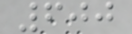600
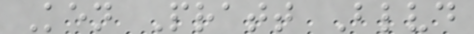Ken Pratt Blvd
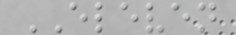ELEVEN
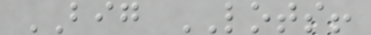BIG LOTS!
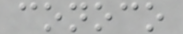conoco
